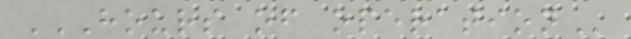HOURS OF OPERATION
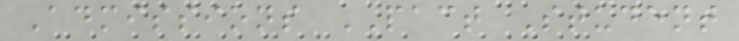Admissions PACT Student
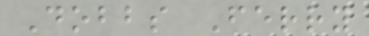Dobbs Ferry
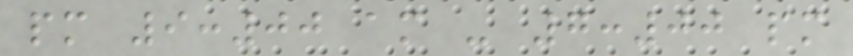pm 9:00 am - 7:00 pm
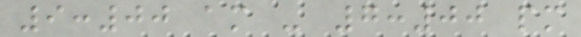9:00 am - 7:00 pm
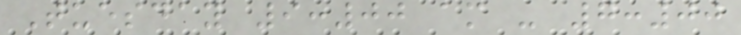Tuesday 9:00 am - 7:00
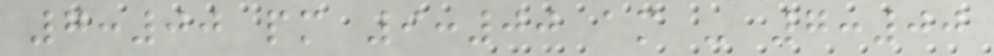7:00 pm 9:00 am - 7:00
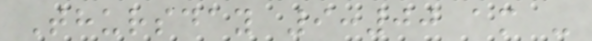Thursday 9:00 am -
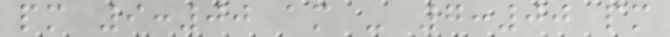pm 9:00 am - 7:00 pm
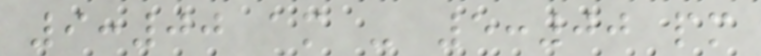9:00 am - 5:00 pm
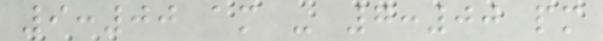9:00 am - 7:00 pm
